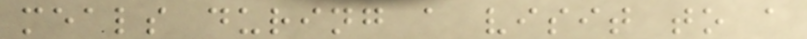meals during a visit to a
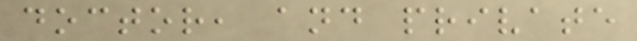doctor, and private
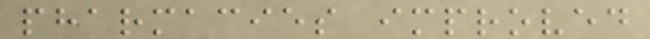pharmacies improved
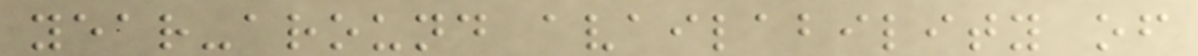year-around availability of
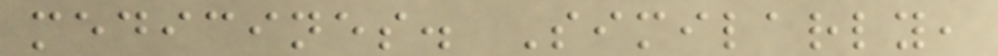medicines. Similarly,
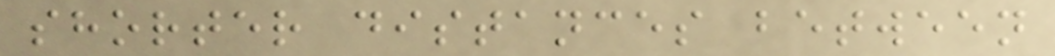shorter distances between
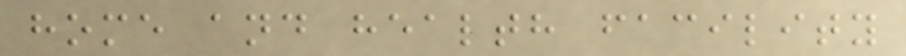home and health facility
